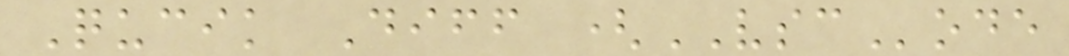Qucik Diff (VSCode
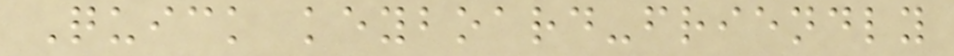Quick keyboard-friendly
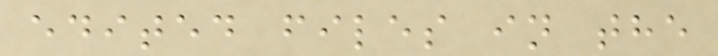edited files in the
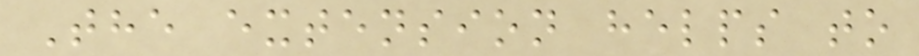The extension helps to
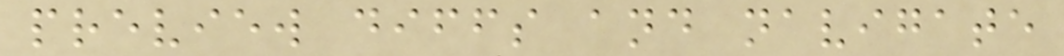preview diffs and navigate
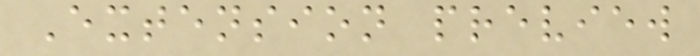Extension preview
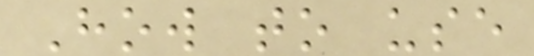How to use
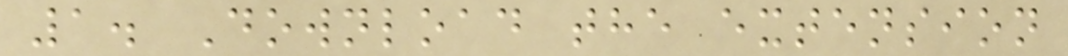1. Download the extension
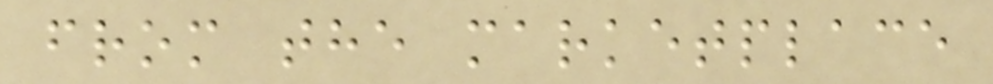from the marketplace
